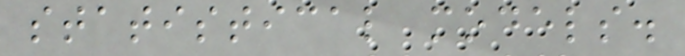statistical models.
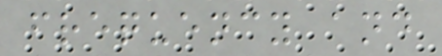frequency and
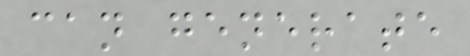can generate
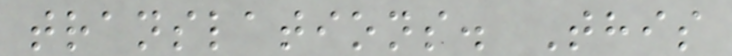translations. This
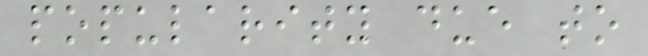popularity due to
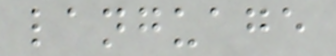language
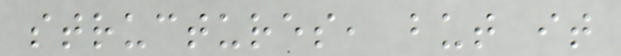structures, but it
